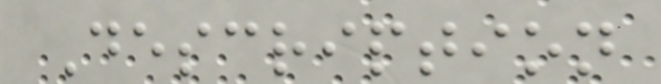Description
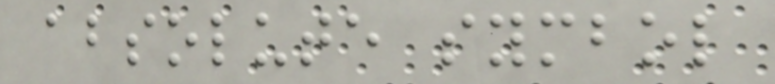absolute symbol
